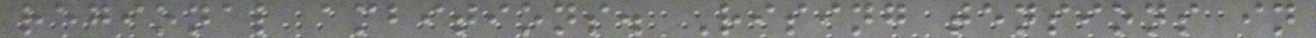regional ambitions. Rising tensions in
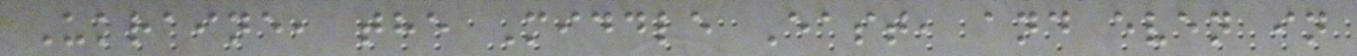Ukraine, the Middle East, and even in
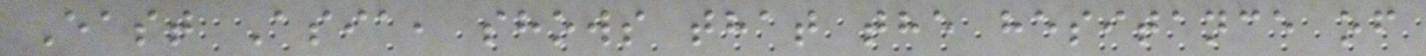East Asia, shows that the hesitance of
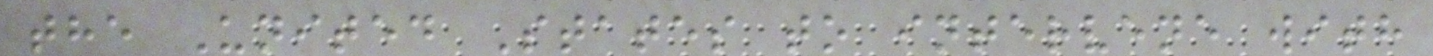the United States to intervene with
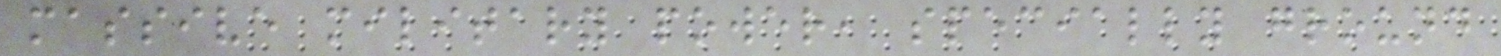massive military power, specially ground
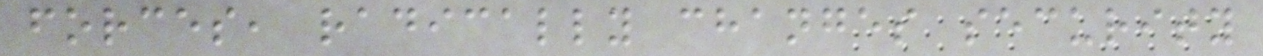forces, radically changes security
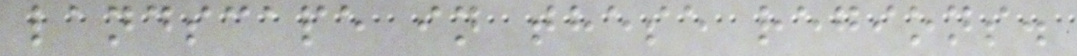landscape in these regions.
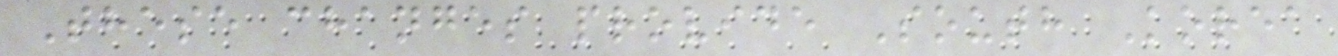These changes provide South Korea
